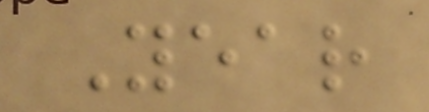Year
